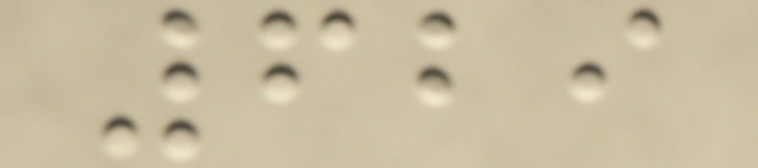629
